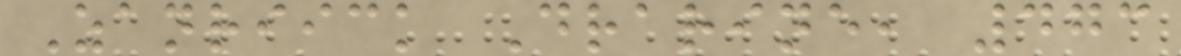Zanriick Drarine, 473
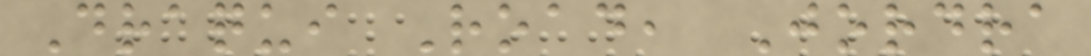Draqui Road, Jordra
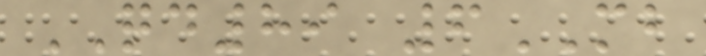QD89 6MB
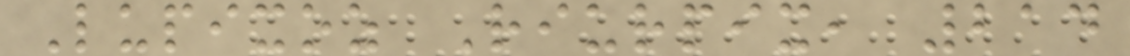Lupixoz Riurpix, 214
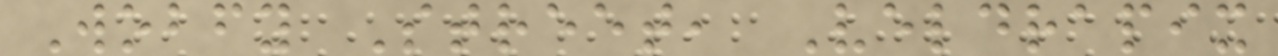Wobfy Street, Veldrapix
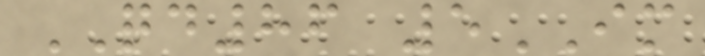QD86 5IM
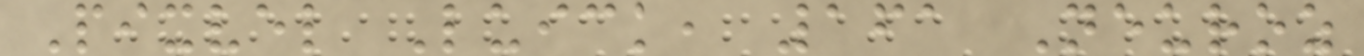Pixvel Luick, 161 Neuroz
